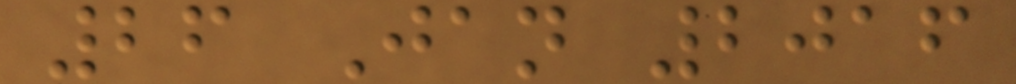26 Jan 2016
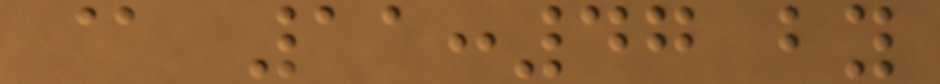@ 11:47 by
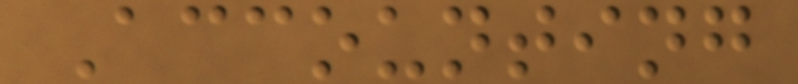Accounting
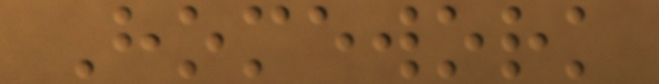Homework
